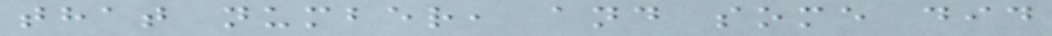that number, and some did
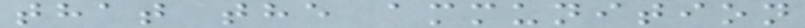that the ammunition
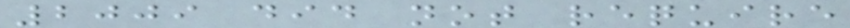2009 did not require
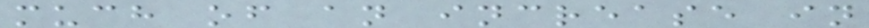much of an increase in
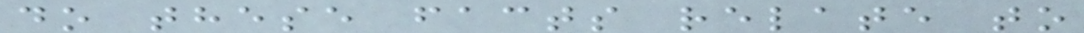do these facts relate to
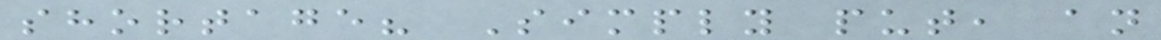shortage? Simply put, an
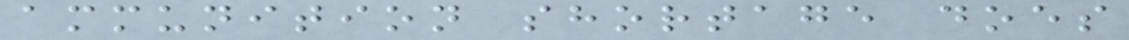ammunition shortage does
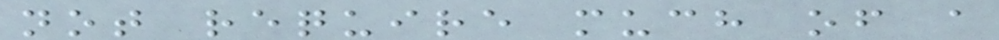not require much of a
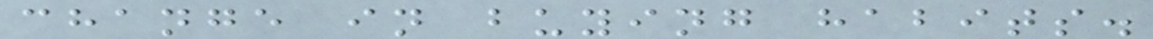change in buying habits.
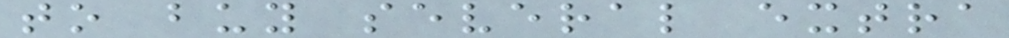to buy several extra
